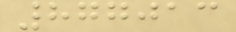877013
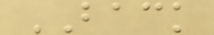BACK
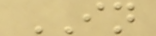IN
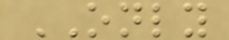ONLY
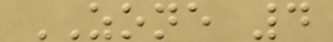ZONE 4
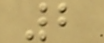2
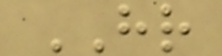HR
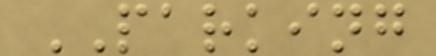PARKING
